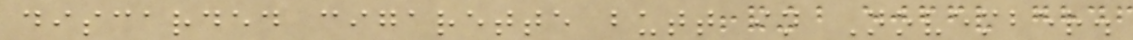discarded cigarette butt in November.
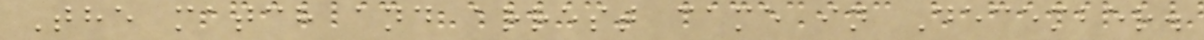The match and arrest came in December.
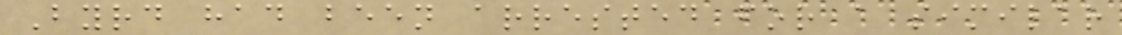Byrd had been arrested for a similar
